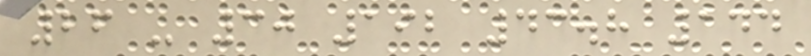26 - 30 192 43.8 144
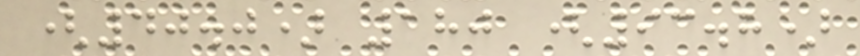(40.0) 180 (93.8)
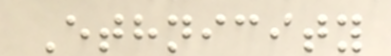Ethnicity
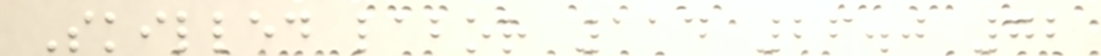Skilled labor 114 26.0 72
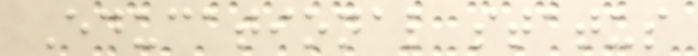Educational status
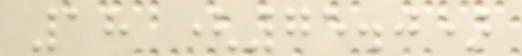18 (75.0)
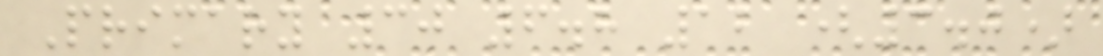Primary 30 6.8 12 (3.0)
